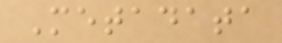Metadata
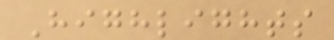Highlights
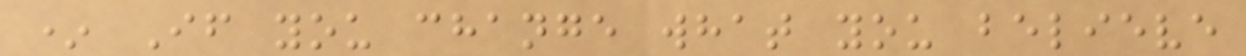* If you change what you believe
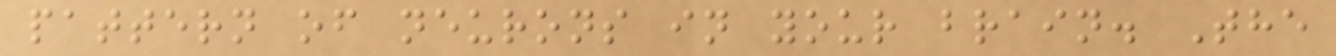pattern of neurons in your brain. The
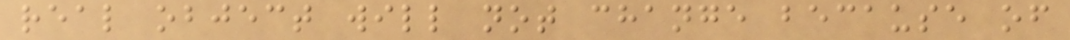real object will not change because of
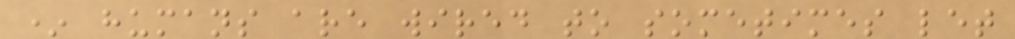* humans are wired to sometimes let
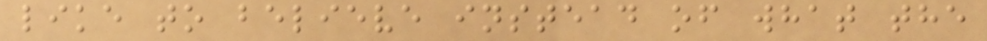like to believe instead of what the
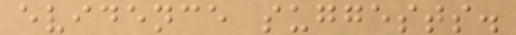evidence suggests.
